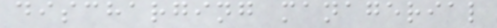discharging managerial
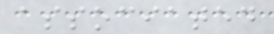associated
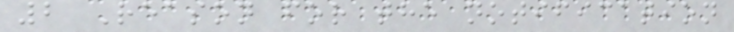2 Reason for the notification
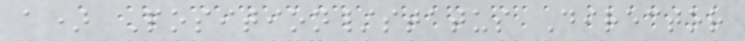a) Position/status Director
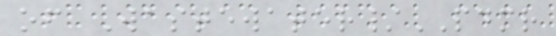of Wastewater/PDMR
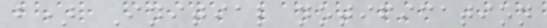b) Initial notification
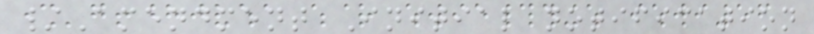/Amendment Initial notification
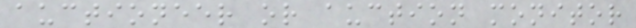auctioneer or auction monitor
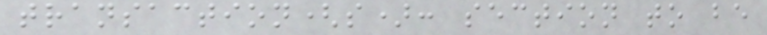transaction(s): section to be
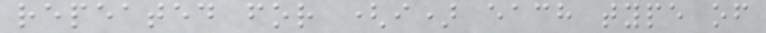repeated for (i) each type of
